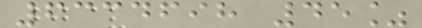6334698 45%
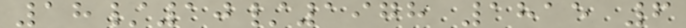18/10/1978 1815 6
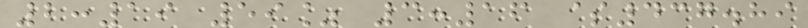2:19 59% 3:16 $437.89
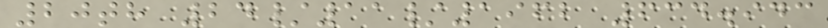20th 24/11/1962 634.943
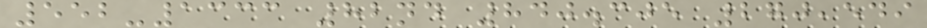552-1333 82nd 840.305 270,549
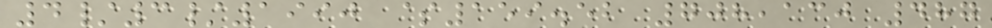4/3/1990 $159.52 708,130 487
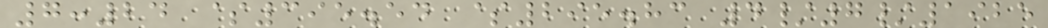7:24 $395.54 $295.83 4/7/1925
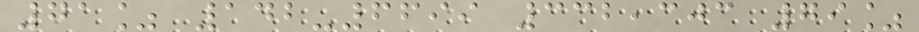71% 142-6699 332,303 79%
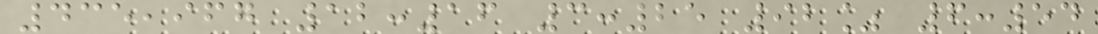435,967 12:16 3:25 92% 6:54
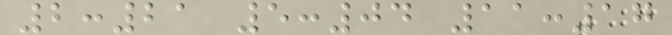2:21 5:04 11:17
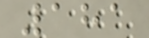181
